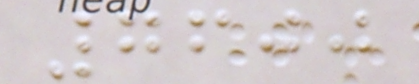7600
